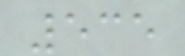535
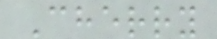Cherry
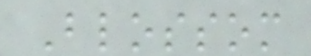Blossom
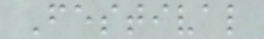Festival
